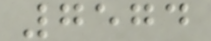7574
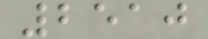2510
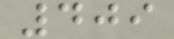409
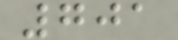701
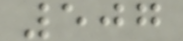507
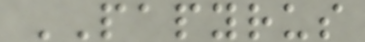PAPYRUS
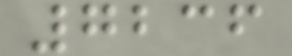7236
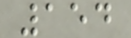154
